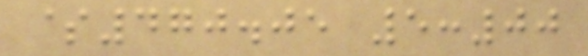$470.05 5:00
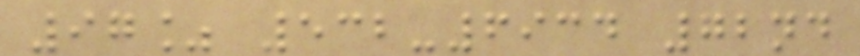97% 532-6934 72nd
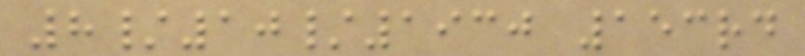8/10/1930 153rd
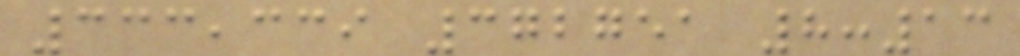333,339 372751 8:13
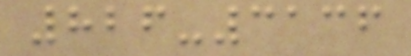826-3136
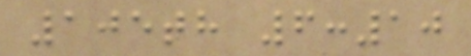105th 6:10
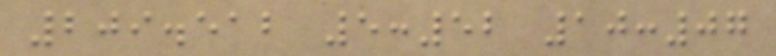209.512 5:52 10:07
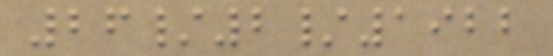26/2/1922
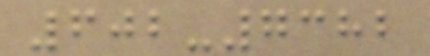602-7382
